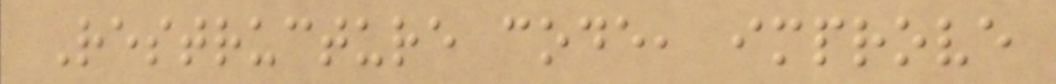Restructure code, improve
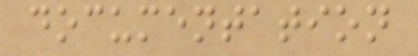documentation
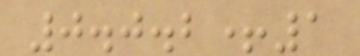0.0.2+1
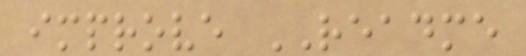improve README
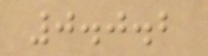0.0.2
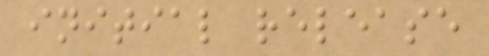initial release
